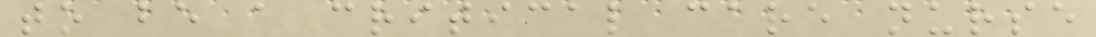to be a critical care nurse
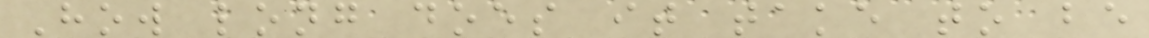How long does it take to be
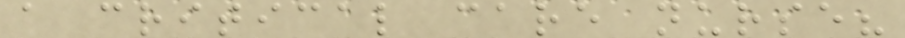a critical care nurse?
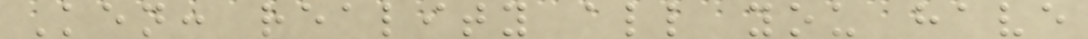Ken: reality all you have
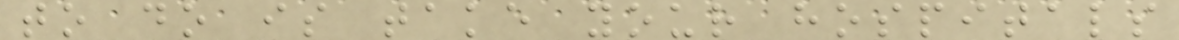to do is take your hospitals
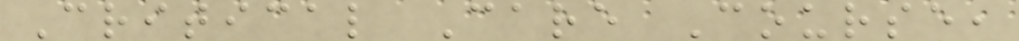Critical Care Course,
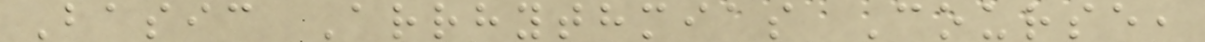Basic Arrhythmias Course,
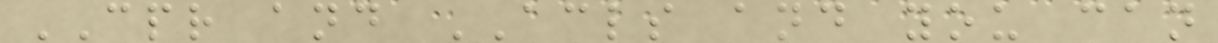CPR and ACLS and you can
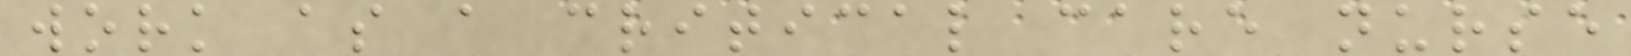work as a critical care nurse
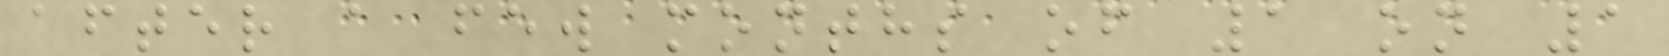after a few months of 1 on 1
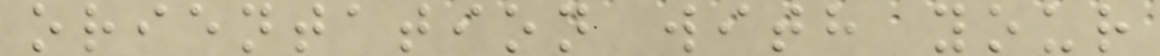orientation with your
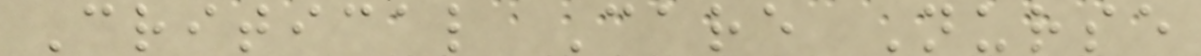Critical Care Nurse
